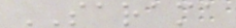SARAMA
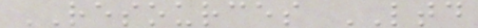RESOURCES LTD
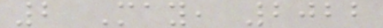2 May, 2022
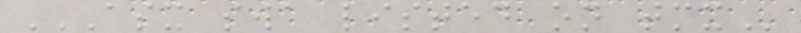ASX SWA LISTED ON TMX
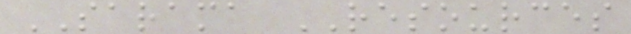SARAMA RESOURCES
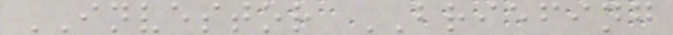INVESTOR BRIEFING
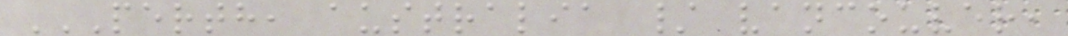PERTH, AUSTRALIA / VANCOUVER,
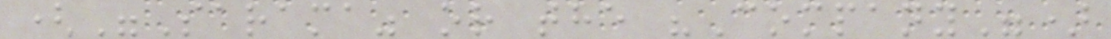("Sarama" or the "Company")
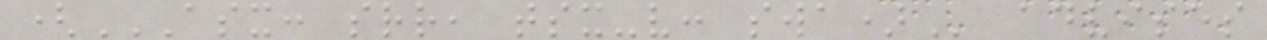(ASX: SRR, TSX-V: SWA) advises
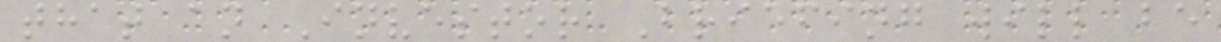that an Investor Briefing will be
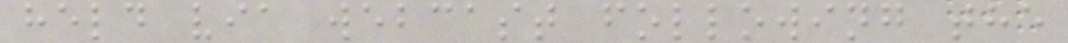held via webcast following the
